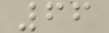66
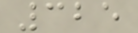325
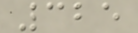325
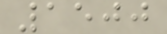1500
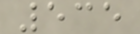535
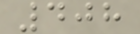408
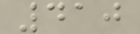410
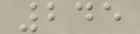245
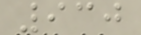930
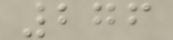276
